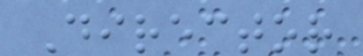Director
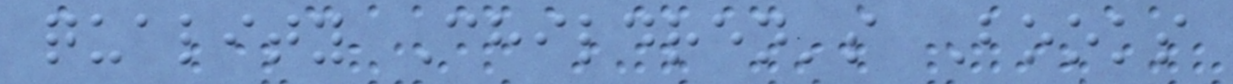quality Children's Books
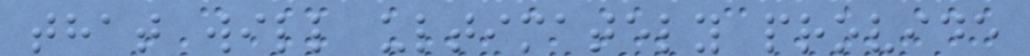that will ultimately provide
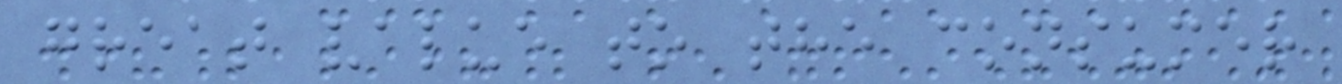great value to the consumer
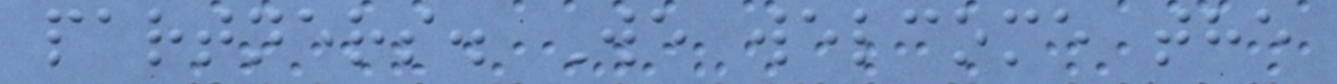partners. We welcome the
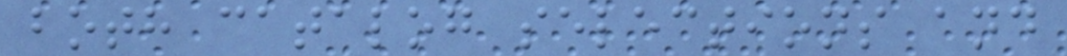both catalog selections and
